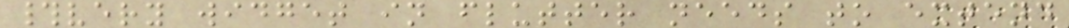#very widget in flutter needs to extend
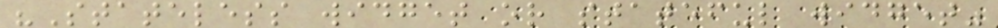"Stateless widget or stateful widget"
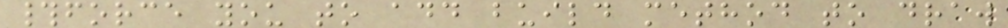#force you to add build method to draw
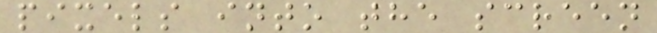pixels into the screen
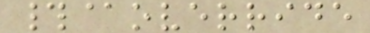#@override
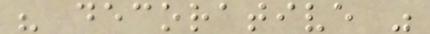" decorative "
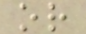or
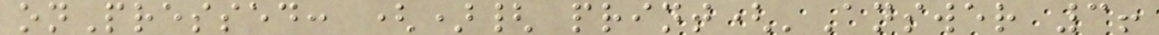onPressed: (){ print('Answer 3!
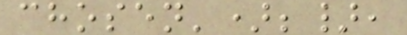chosen');},
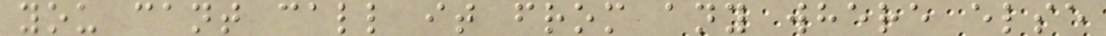you cant call it from any where else
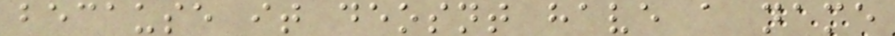because it deosnt have a name
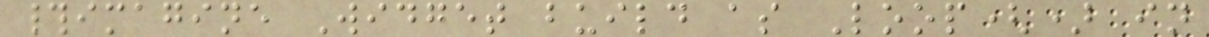#imagine Widget build as Loop() in
